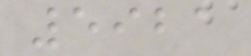5921
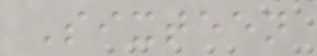Sixteen
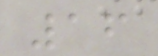16
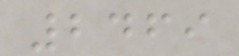2469
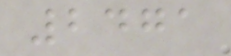2471
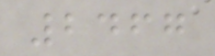2467
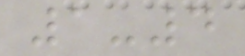1-4
